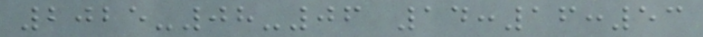2025-08-06 14:16:53
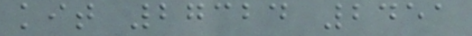kit 27324 2451
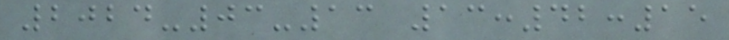2024-03-13 13:42:15
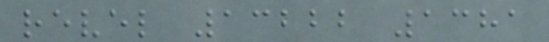revel 13222 1381
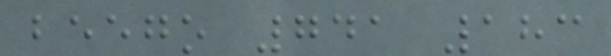beego 741 183
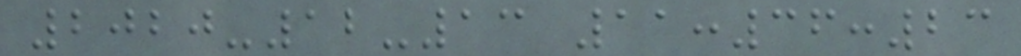2020-12-13 11:36:23
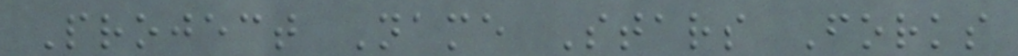Project Name Stars Forks
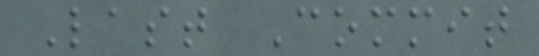Last Commit
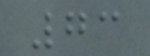73
